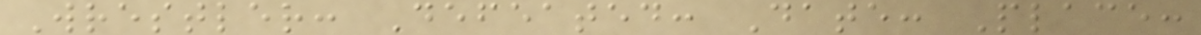Wrestler: Defeated: Date: Place:
